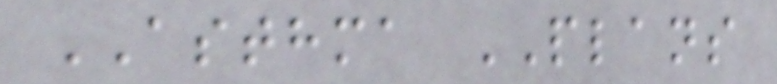ASTHMA PLANS
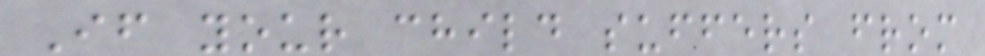If your child suffers from
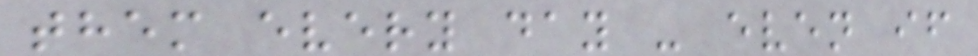them every day - even if
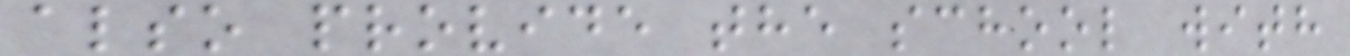also provide the school with
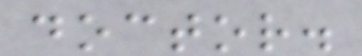doctor.
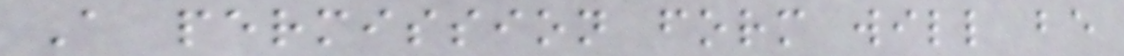A permission form will be
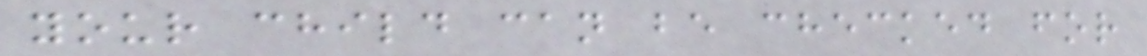your child can be checked for
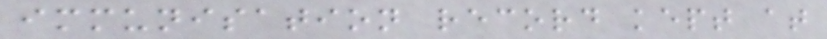immunisation record kept at
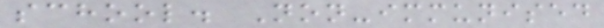school. Non-immunised
